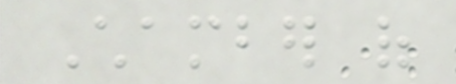Chamber of
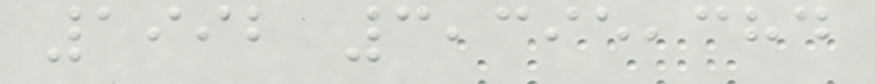1992 3,395,384
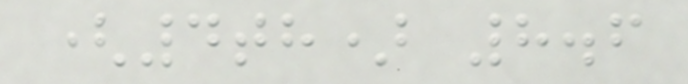(4th) 8.6
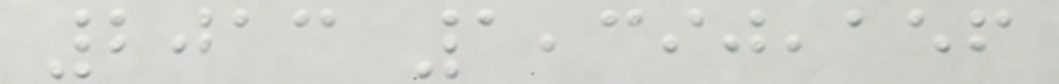2013 1,390,156
